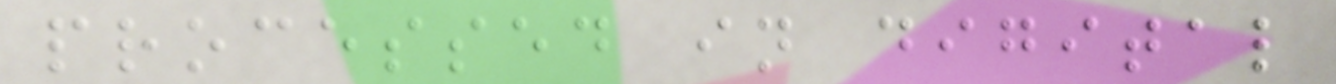processed in digital
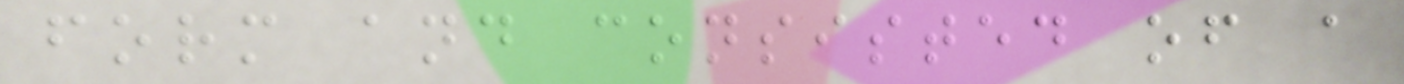form and consisted of a
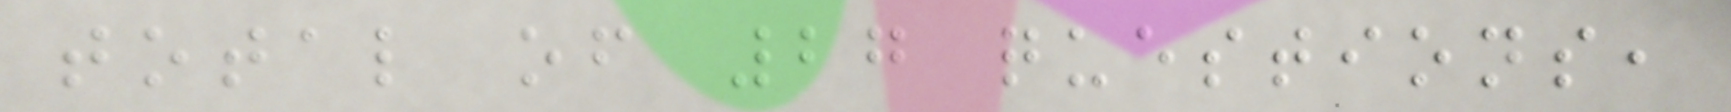total of 27 questions,
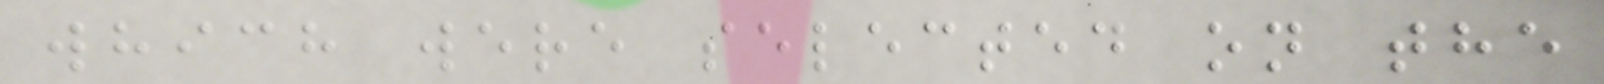which were selected on the
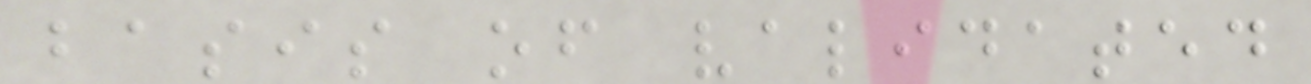basis of validated
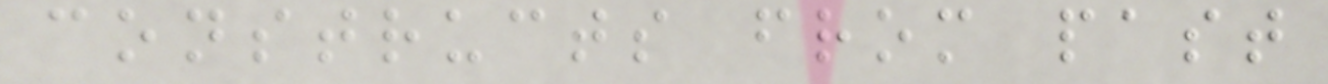constructs from past
